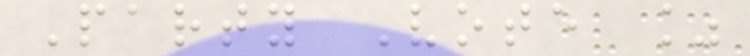Party Vote %
